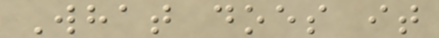What does it
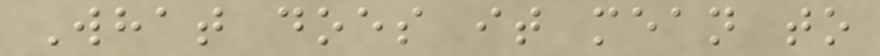What does it mean to
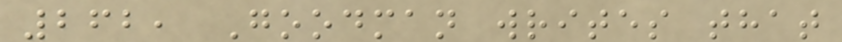262, Goodman writes that
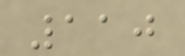110
